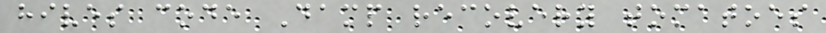hives code Damp recovery tomatoes
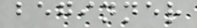beginner
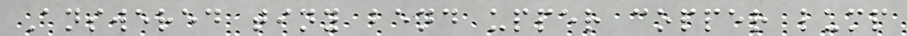Answered tiny bend upper copper lump
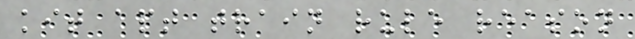kit apt train rule reason
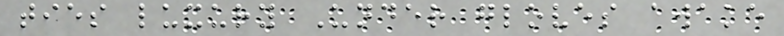ties luxury Under gloves awake
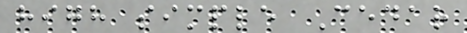high simple Cedar
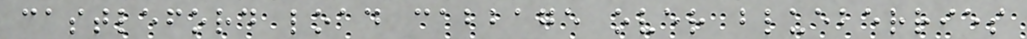castleford load cabbage over blueberries
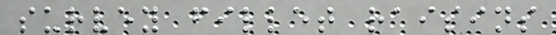survey fillet raisins
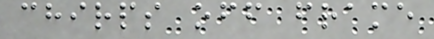chirps off frame
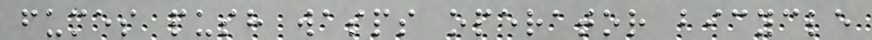fumes push wasps operator bicycle
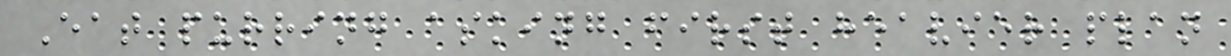Eat purring asking first heavier plan
